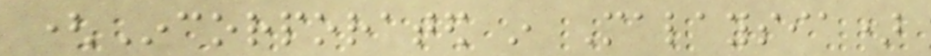(Incorporated in Malaysia)
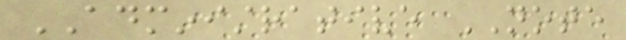ADMINISTRATIVE NOTE
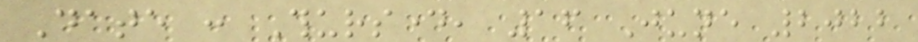Date : Thursday, 16 June 2022
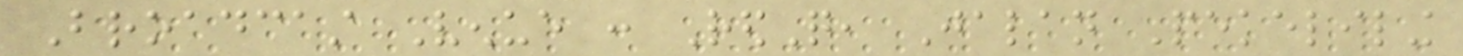Broadcast Venue : RedQ, Jalan Pekeliling
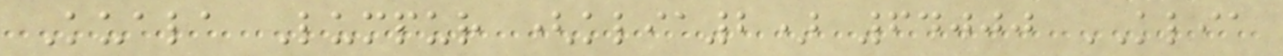Kuala Lumpur (klia2) 64000 KLIA
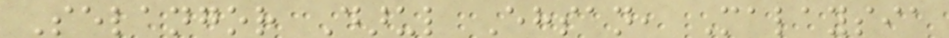Selangor Darul Ehsan, Malaysia
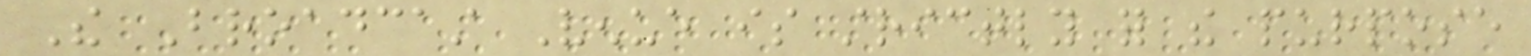The Broadcast Venue is strictly for the purpose
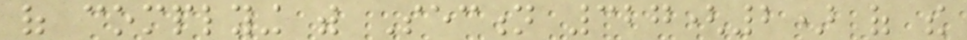of complying with Section 327(2) of the
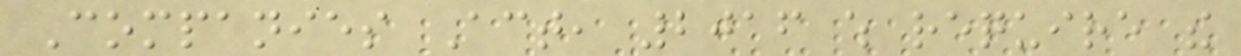Companies Act, 2016 which require the
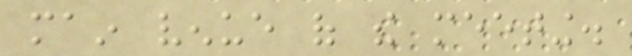main venue of the meeting.
